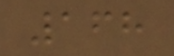168
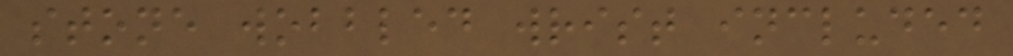stone wobbled wrist included
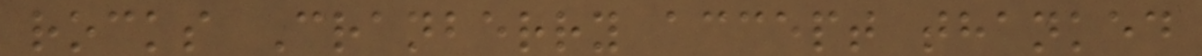rocks Cranberry accept thanked
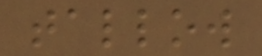tallow
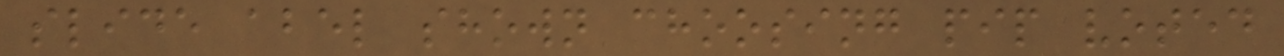slide abel shown choosing pip voted
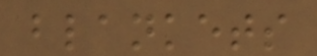blankets
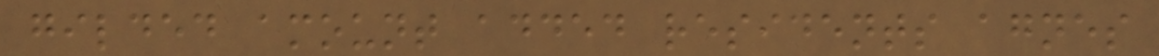gilded amount added residents agnes
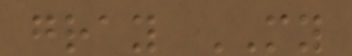gray MY
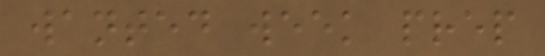wanted week prep
